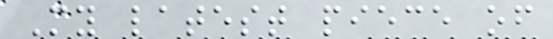My latest piece of
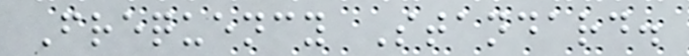Frequency Standard.
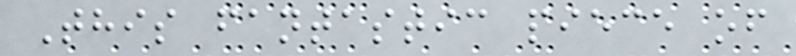This fantastic piece of
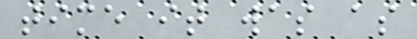time it was as
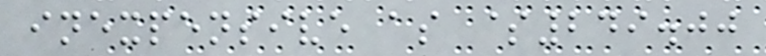inexpensive as $249.00
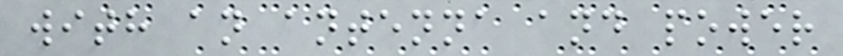with an antenna and power
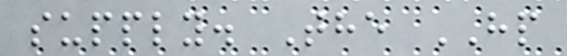supply. The HP
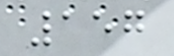157
